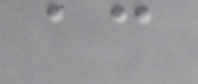ac
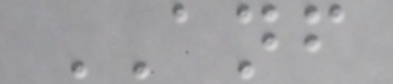ANF
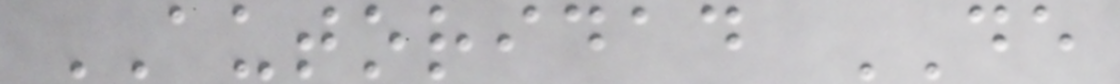AUTORIDAD DE
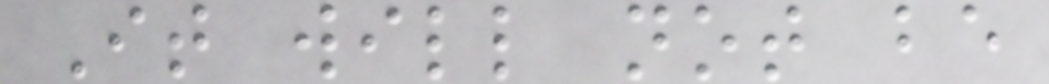It will not be
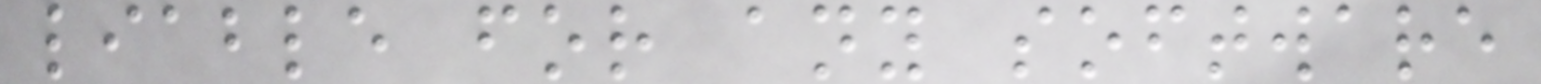liable for any software
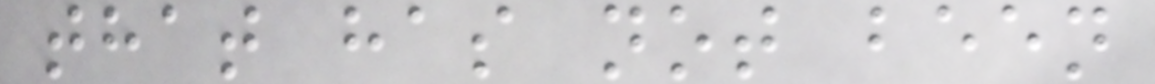that has not been
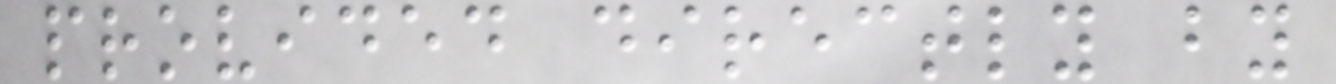provided directly by
